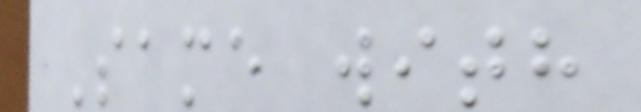Same with
